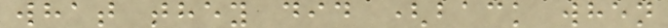what they did (back when
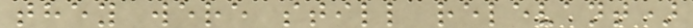they were still relevant)
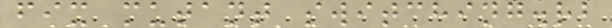fix mutant switching.rb
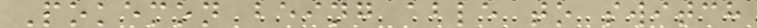Pokemon being able to switch
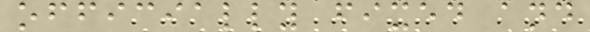officially fixed and
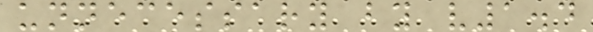unnecessary by v1.4
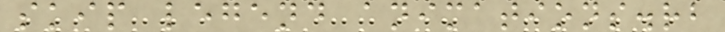skip legend animations.rb
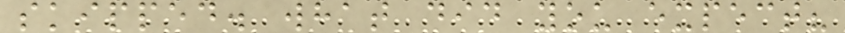skipped. what did you expect?
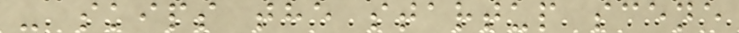- skips the startup scene
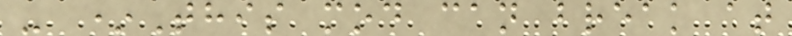- *This mod can break at
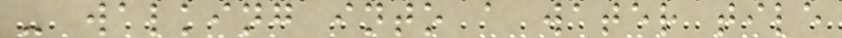- walking into a water tile
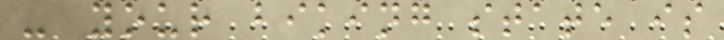- your biking state is
